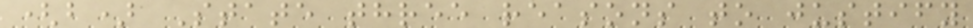(b) State three reasons to justify
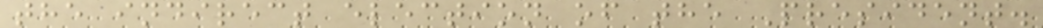the indirect election of the President.
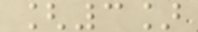[3]
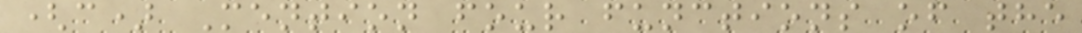(c) Mention four functions of the
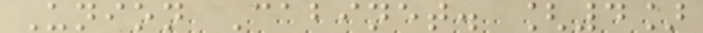Union Cabinet. [4]
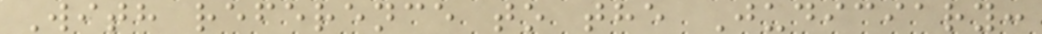With reference to the Judiciary:
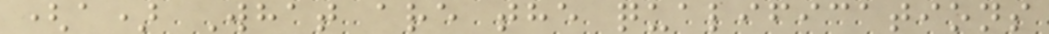(a) What are the qualifications
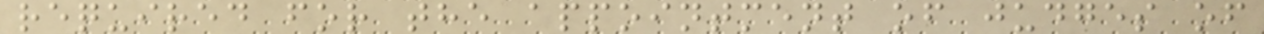required for the appointment of judges of
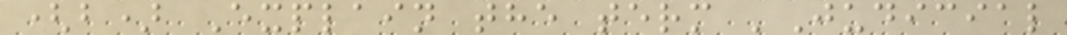(b) Explain the term 'Judicial
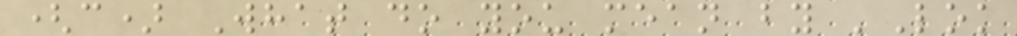(c) What do you mean by 'Lok
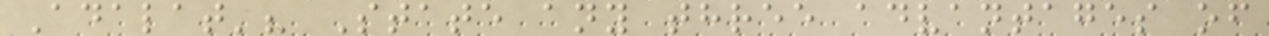Adalat'? State any three advantages of
